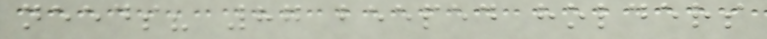needs? 87 beeped holders
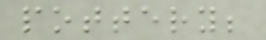pottery;
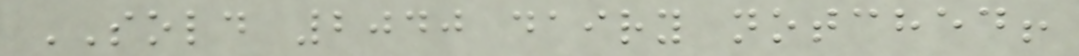SOLD 2040 dairy notched!
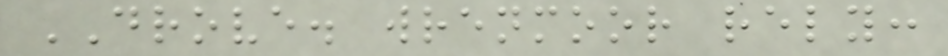DROVE. wrenmoor rely:
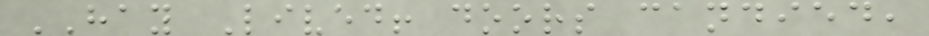HAY Lived! doors candied,
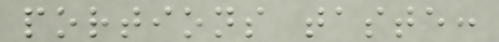portions taste:
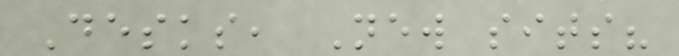Desks, New sits?
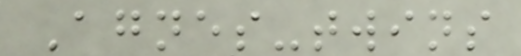Agnes-twins
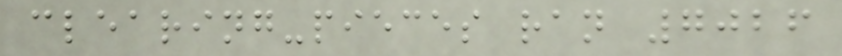clearing-pieces ran 7026
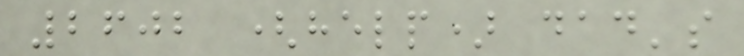2602 (help) dad's
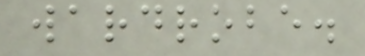wardrobe.
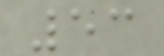53
